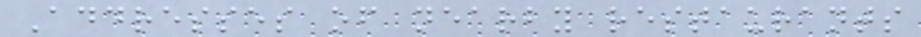Addresses of nearby restaurants
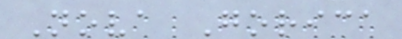Nova Gorica
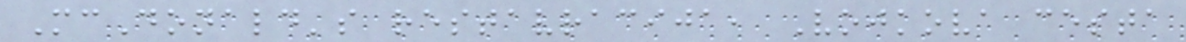McDonald's restavracija, Vojkova cesta
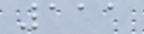111
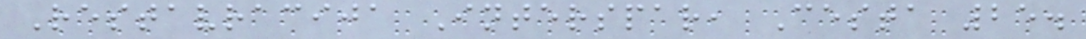Restavracija Interspar, Cesta 25.
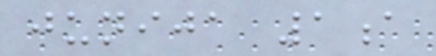junija 1a
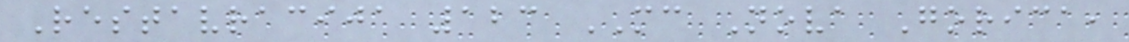Restavracija 123 MC Nova Gorica,
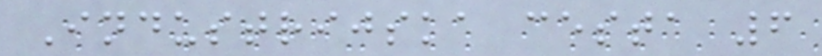Industrijska cesta 6
